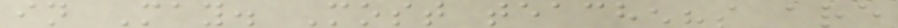in May. Most teachers are
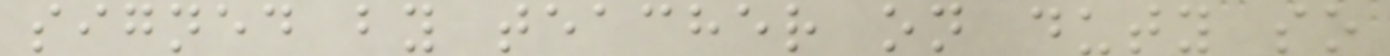signed by teacher on duty so
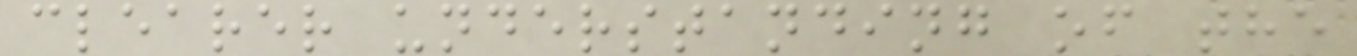clearer understanding of the
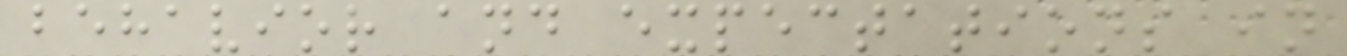behavior and expectations in
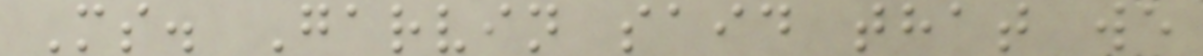Ms. Garvin said that we
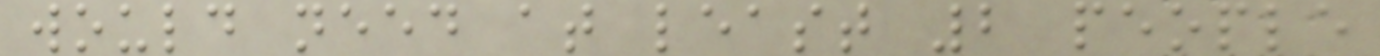would need at least 2 people
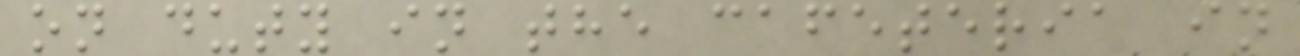on duty in the cafeteria in
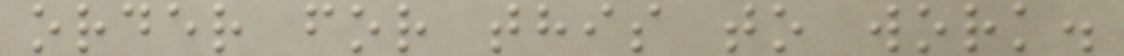order for this to work.
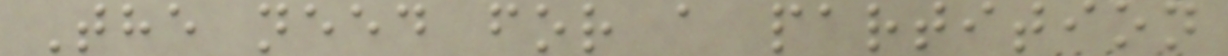The need for a partition
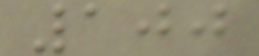100
